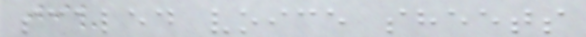scaled voice sheets
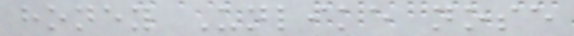honey Unlike nose
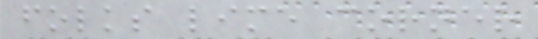folks lime corner
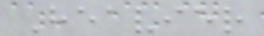Heavier
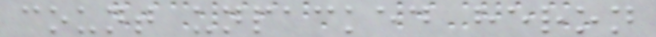count unpacked heron
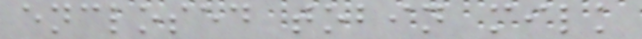enclosed tobin milk
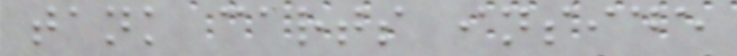tank carts inside
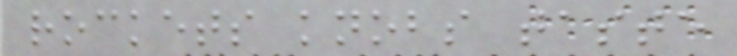rockets knobs taste
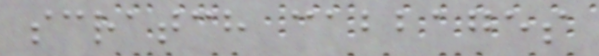scratch cabbages
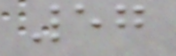57
